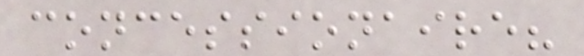concessionaire?
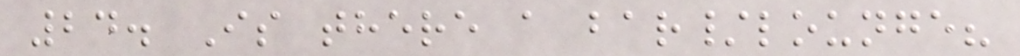24. Is there a bar/lounge?
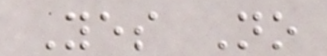Yes No
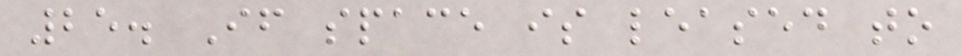25. If space is leased to
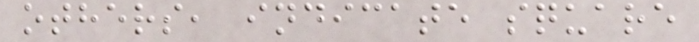others, indicate square
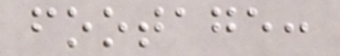footage:
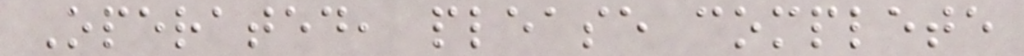Operated, please complete
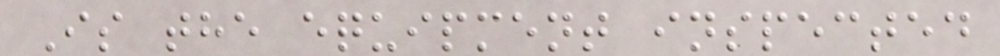Is the equipment inspected
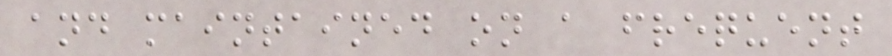and maintained on a frequent
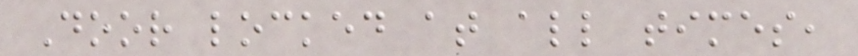Door locked at all times,
